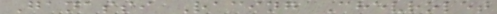Ganassi Racing Chevrolet
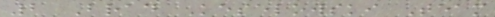2 Brad Keselowski Team
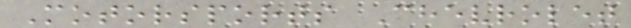Motorsports Chevrolet
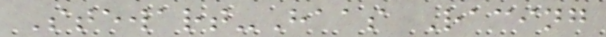Stewart-Haas Racing
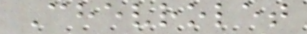Chevrolet
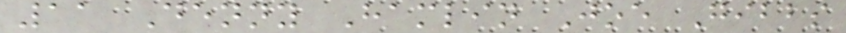11 Denny Hamlin Joe Gibbs
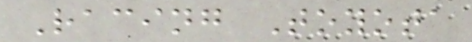Racing Toyota
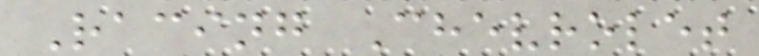Racing Chevrolet
